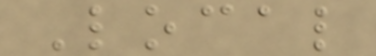Local
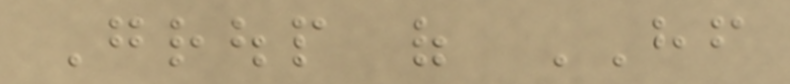Group of HF
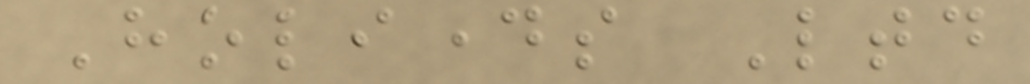Holidays Ltd
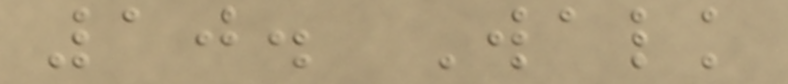10. Walk
